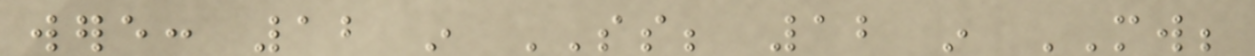were: 12 in SS; 12 in MW;
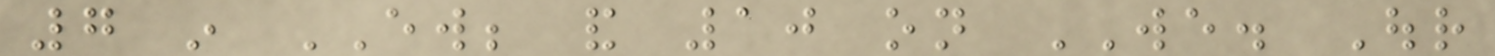7 in EW; and 10 on WE. Our
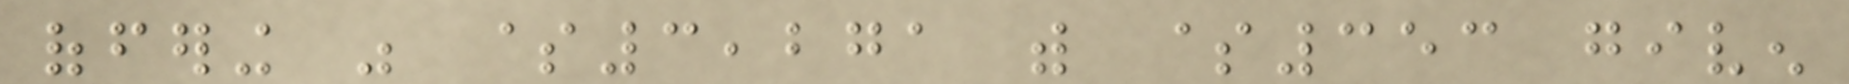offering was $3,271 with $353 given
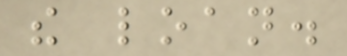the loan.
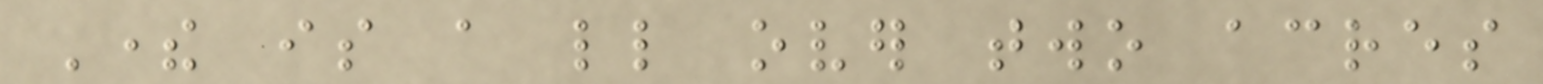There is a little over two acres
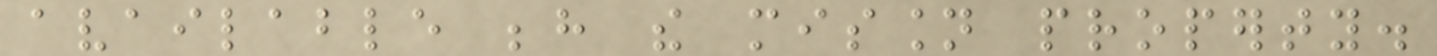available behind the mission property.
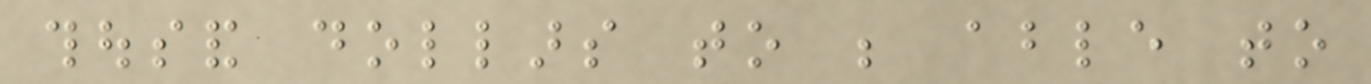thousand dollars to be able to
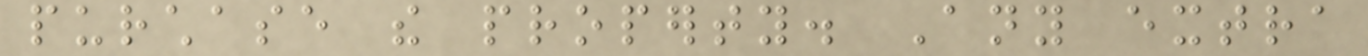purchase the property. Any extra
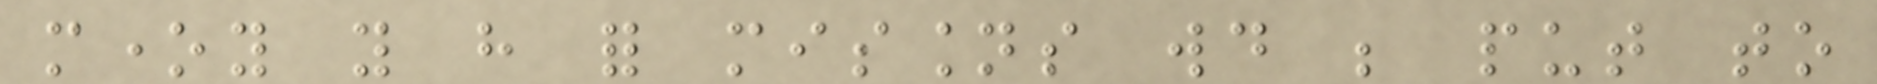money you have for missions would be put to
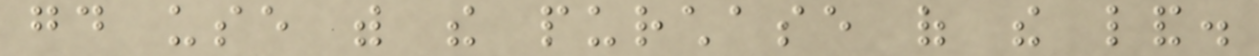good use with the purchase of the land.
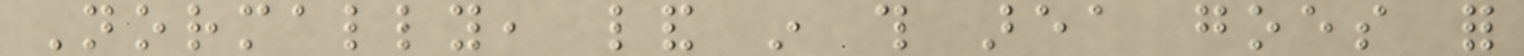Normally, land in this area goes for
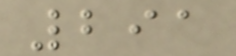291
